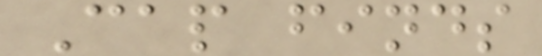Cap finds
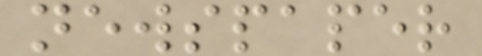newspaper
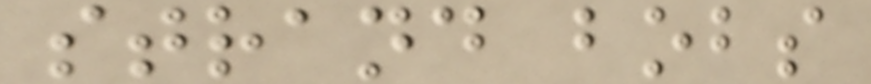strand bobs
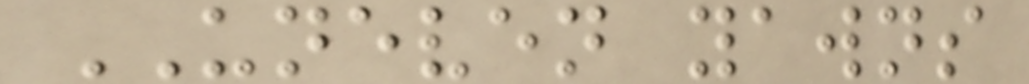UNEVEN yawns
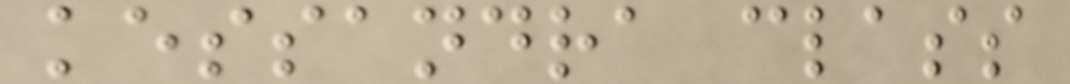kessandra class
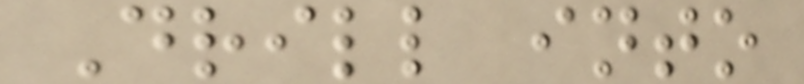Drill into
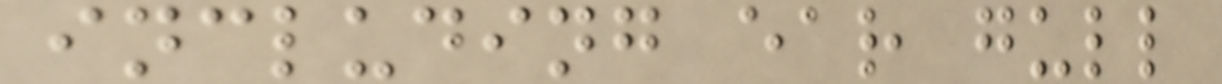including ear gull
